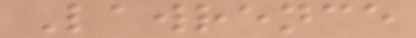Lawrence
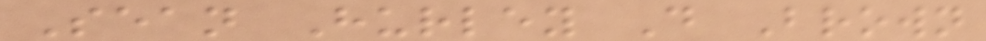Sean Hurley D Brown
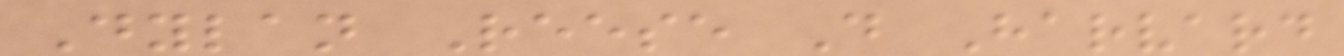Dylan Reese D Harvard
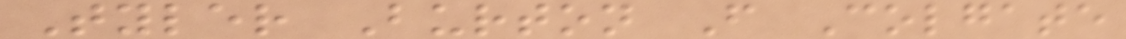Tyler Burton F Colgate
